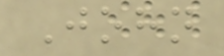John
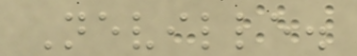Neville.
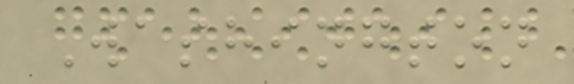Washington
